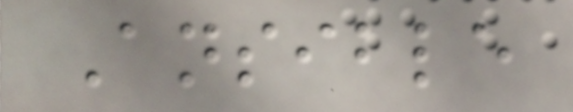Ansible
